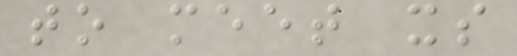to meet its
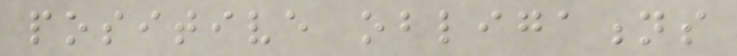positive obligations
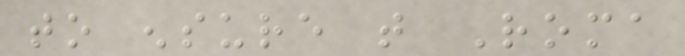to ensure that Roma
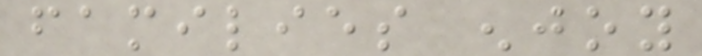families enjoy
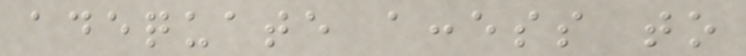adequate access to
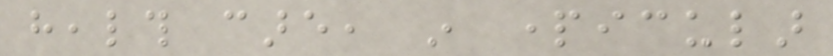health care, in particular
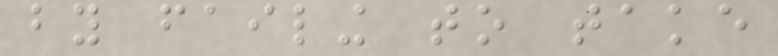by failing to take
